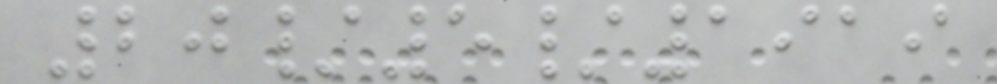20/5/1919
